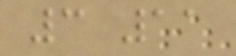3 11
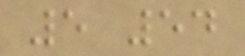5 54
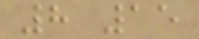8 15
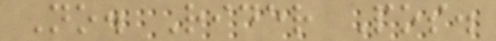No. Rider Pos.
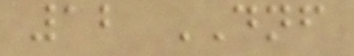12 DNF
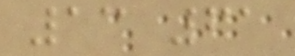13 61
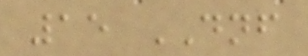15 DNF
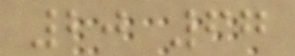20 67
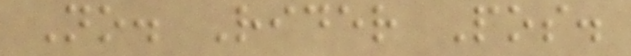No. Rider Pos.
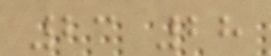23 28
